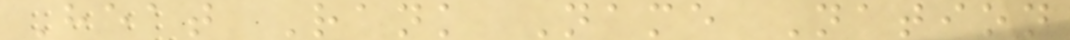Heat Rank Name Nation
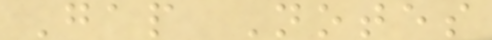Gap Notes
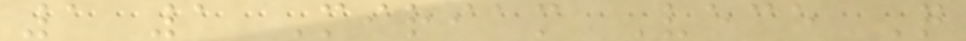1 1 Miriam Vece Q
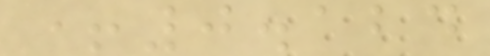+0.124
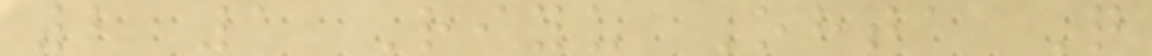2 1 Riyu Ohta Q
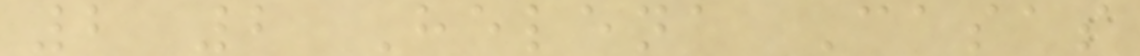2 2 Helena Casas
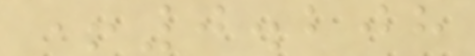+0.208
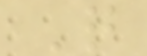Q
